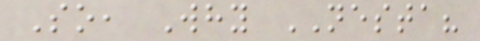So, Why NESTA?
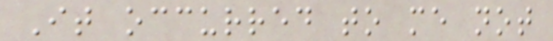It occurred to me not
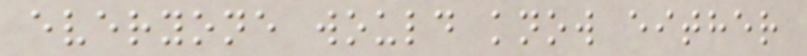everyone would know either
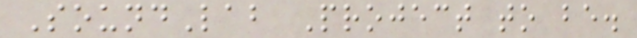SoundLab Project to be.
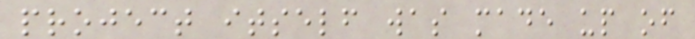project itself was made up of
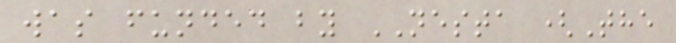was funded by NESTA (The
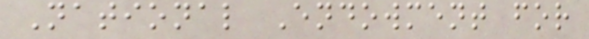National Endowment for
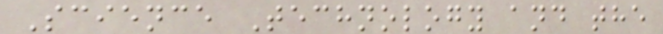Science Technology and the
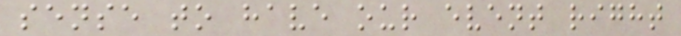sense to have our event right
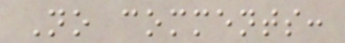No comments:
